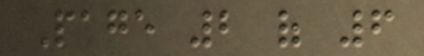Page 2 of 6
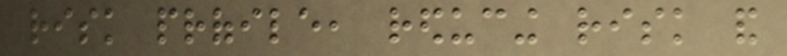risk profile, reducing risk and
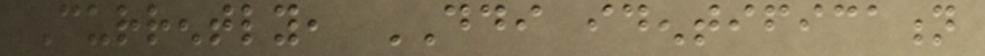Currently, DDI identification
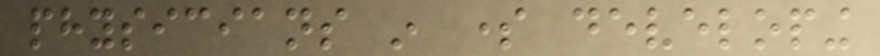physicians in some developing
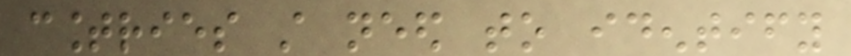countries still need to identify
